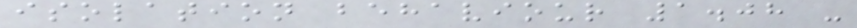isolation behaviour 1.08 -
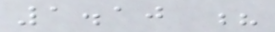1.10 ?
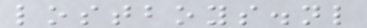lostboys.nl
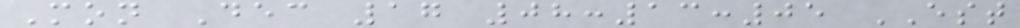Mon Dec 17 08:13:05 EST
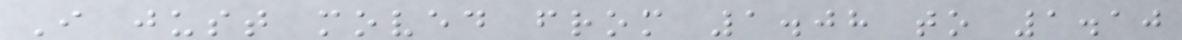I just moved from 1.08 to 1.10
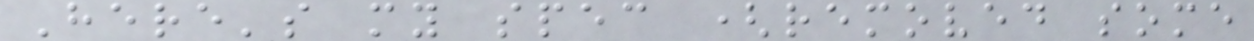Here's my spec (removed some
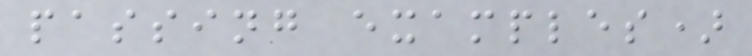passing examples)
